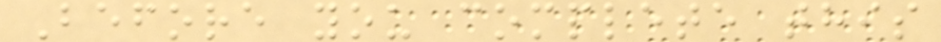Before you complete this
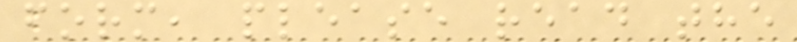form, please read the
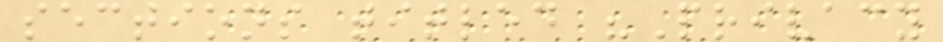sections titled "Privacy
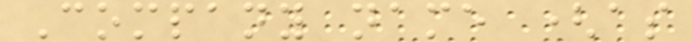Company name (as
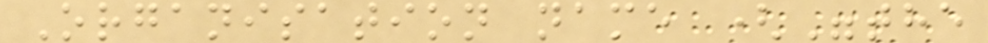Organisation name ("the
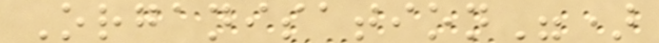Organisation")
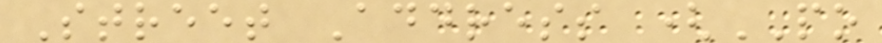Street Address (PO
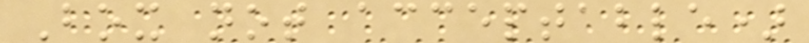Box not acceptable)
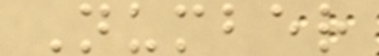Number
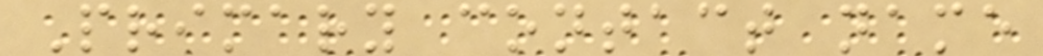Primary contact name
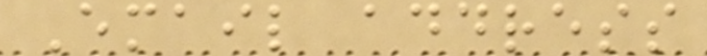Email address
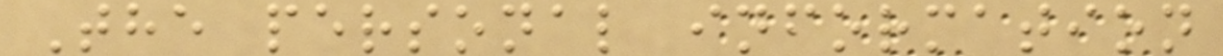The personal information
